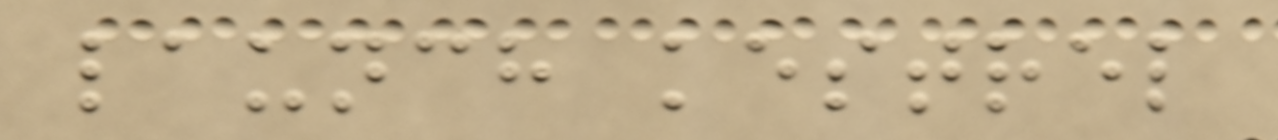launch kestrel
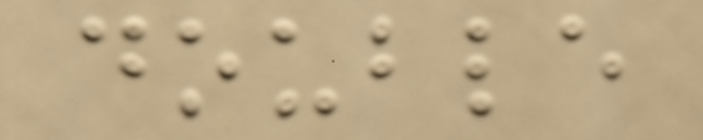double
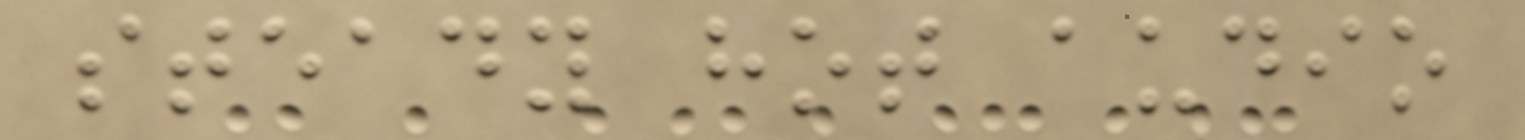steady hot audio
